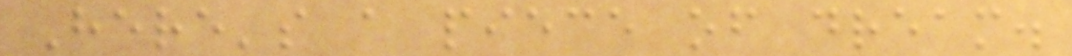Here's a piece of dream.
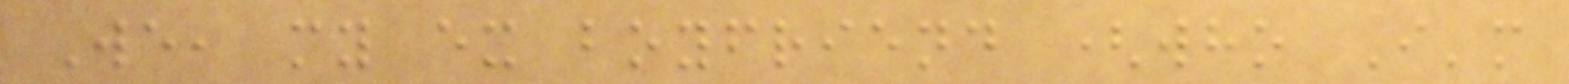We, my ex boyfriend (who I'm
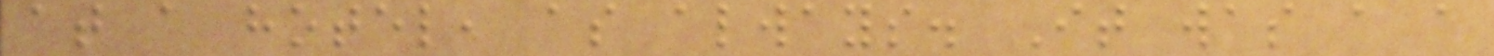at a hotel, as always. It was a a
